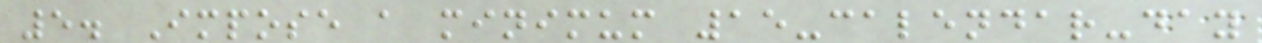5. Impose a minimum 15-calendar-day
